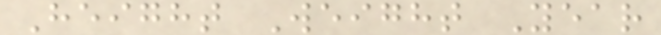Height Weight Year
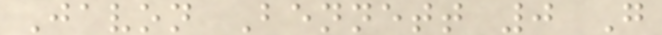Javon Bennett 0 G
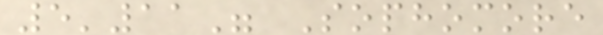5'11" Sophomore
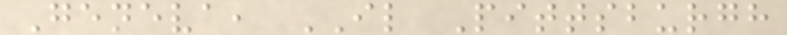Geneva, IL Pittsburgh
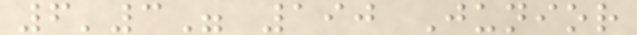6'3" 190 Junior
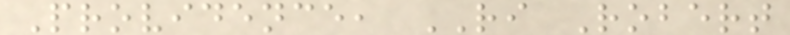Providence, RI Robert
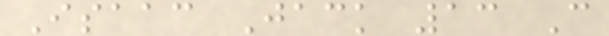Isaac Jack 13 C
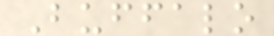Buffalo
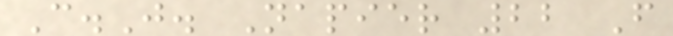C.J. Napier 22 F
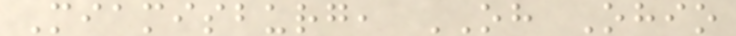Miamisburg, OH Ohio
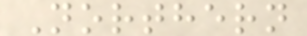Northern
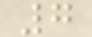7
